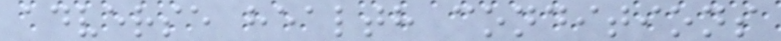adverse health conditions
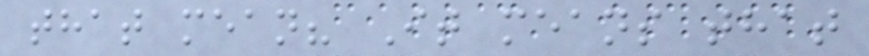that mean? It means that
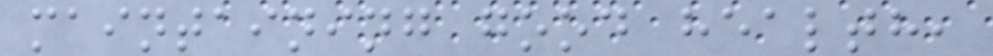maintaining good health,
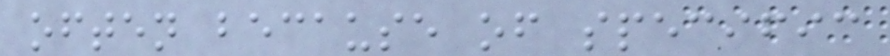often because of specific
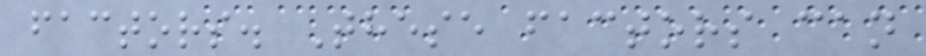factors. These factors can
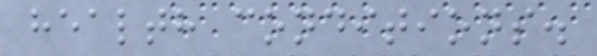health conditions.
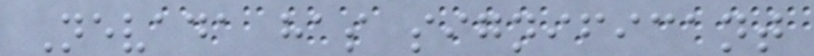Nevada has significant
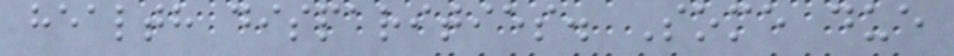health disparities. Some due
